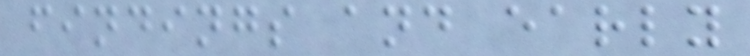findings and early
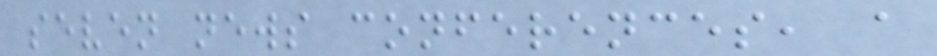seven news conferences, a
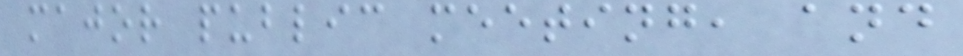major public meeting, and
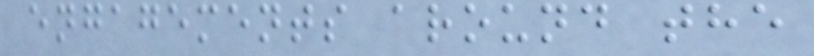engagements around the
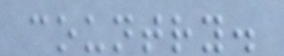country.
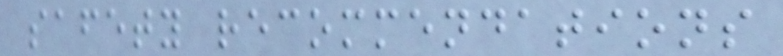safety recommendations
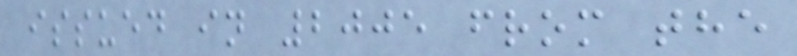issued in 2005 from the
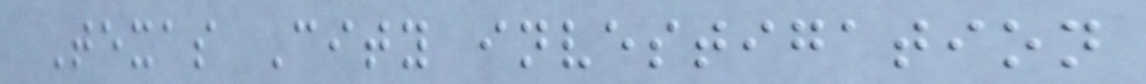Texas City investigation
